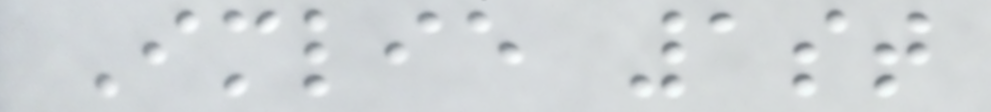Imlie 1st
